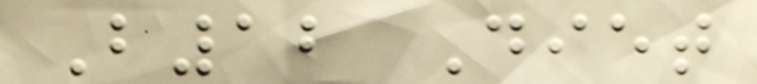B12 Diet
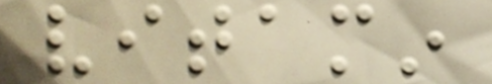vitamin
